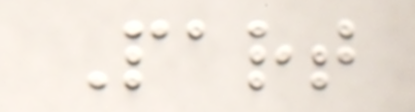Part
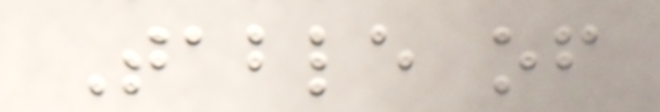Table of
